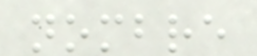nombre
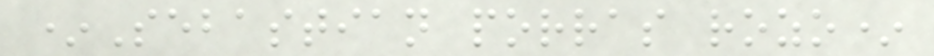*Sebastian porras rozo*
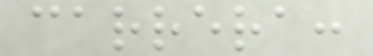carrera:
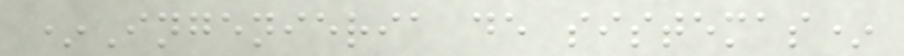*Ingenieria de sistemas*
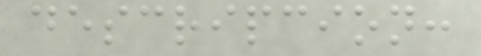descripcion:
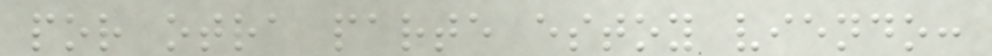por otra parte estoy viendo:
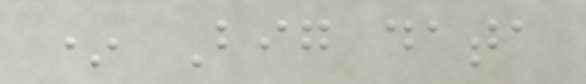* Big data
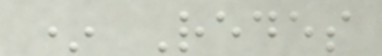* Redes
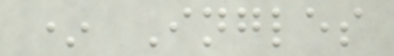* Ingles
